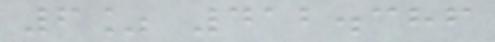6% 412.386
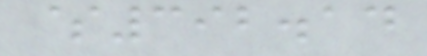$392.14
